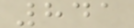841
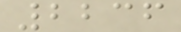2236
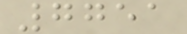7751
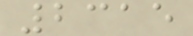2315
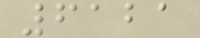6121
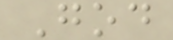God
